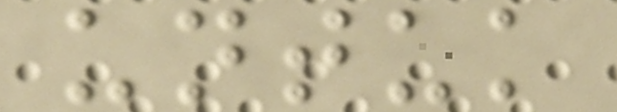untuk
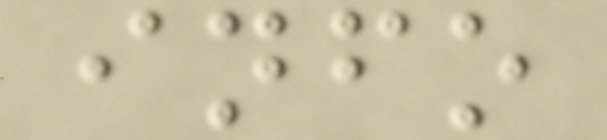info
